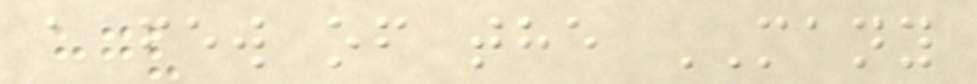a few of the MANY
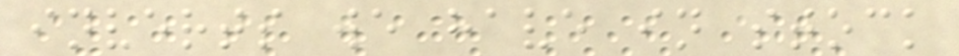inverts we have in stock
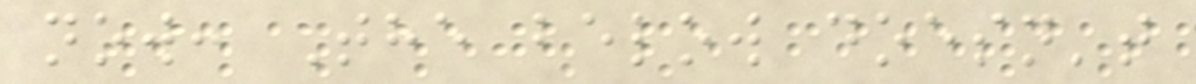now: The below doesn't
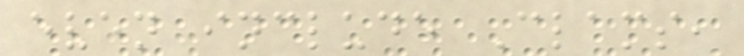even include Clams,
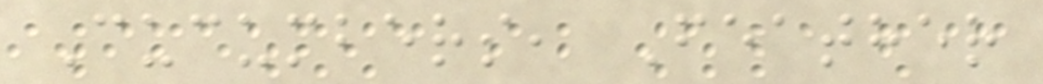Cucumbers, Feather
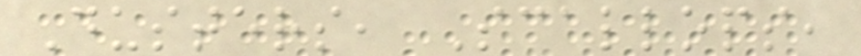Dusters, Scallops,
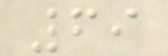69
